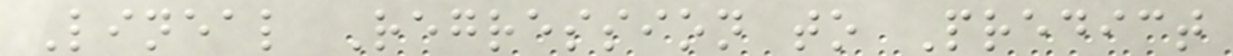Lineal Regression to Predict
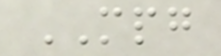MPG
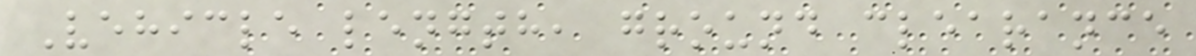Vehicle length, ground clearance
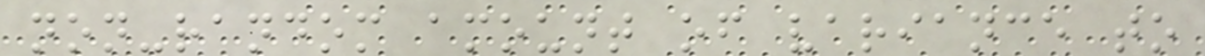non-random amount of variance to
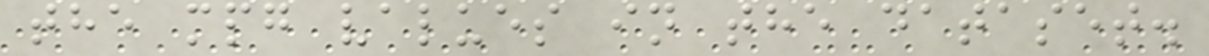the mpg values in the dataset.
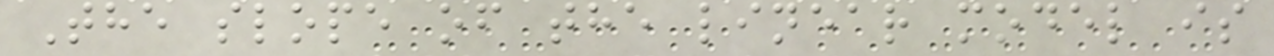The slope of the linear model is
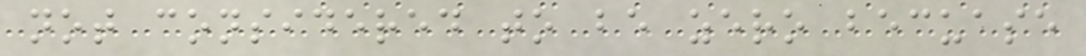not considered to be zero becuase
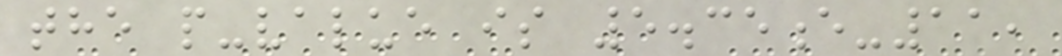the p-value is 5.35e-11,
